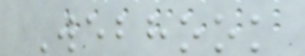Webhook
